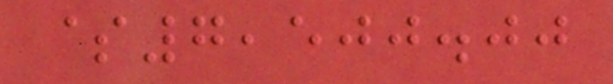$7,500.00
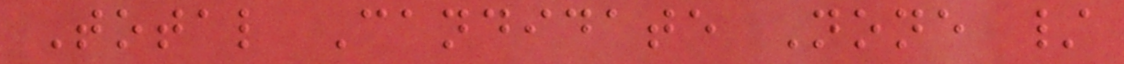Total Candidate None /
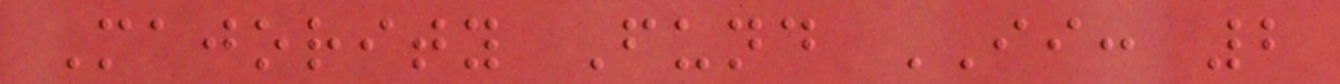Majority Fund II: 2
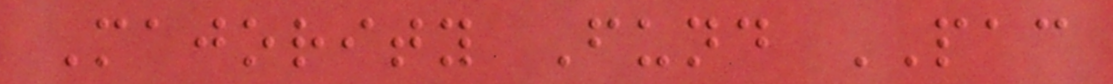Majority Fund PAC
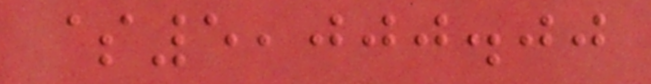$5,000.00
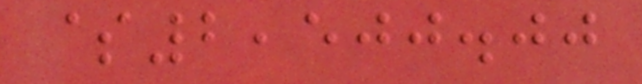$2,500.00
